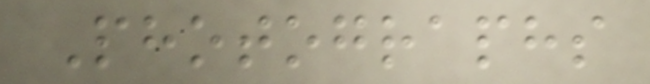Photographs
